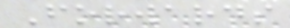Forwards
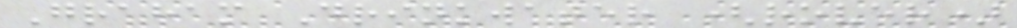Graham Drinkwater (rover)
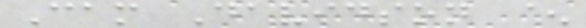Cam Davidson ^
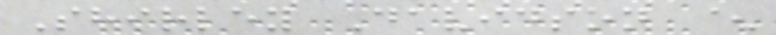Shirley Davidson ^
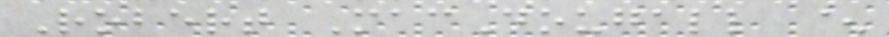Robert MacDougall ^
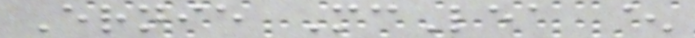Ernie McLea ^
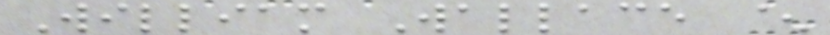William Wallace ^
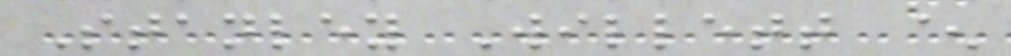Stanley Willett ^
